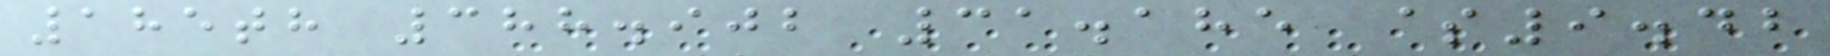185th 388.902 31.185 $9.42
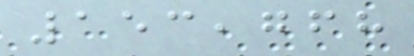153,768
